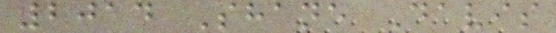2014 Shane Davis
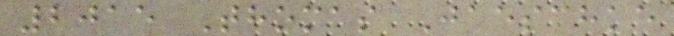2015 Thomas Jaeschke
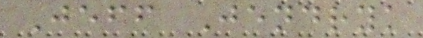Jeff Jendryk
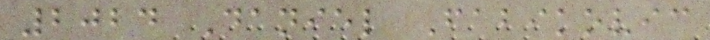2024 Daniel Fabikovic
